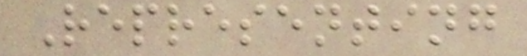Representing
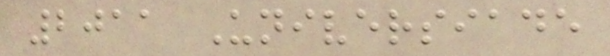2011 Universiade
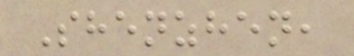Shenzhen,
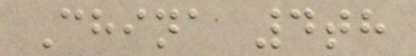China 4th
